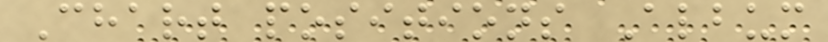Chart positions Album
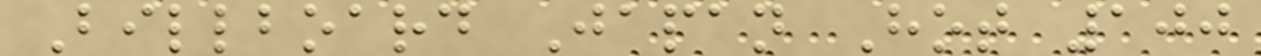Billboard Japan Hot 100
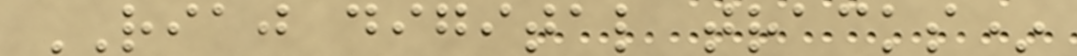RIAJ digital tracks*
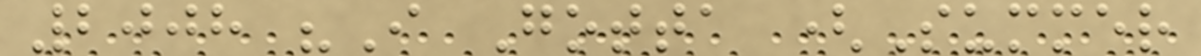2008 "I Gotta (Summer
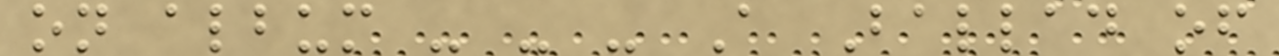on album - - - A Ballad of
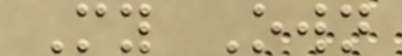My Own
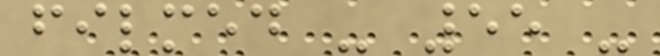filmed - 55 -
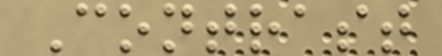Contrast
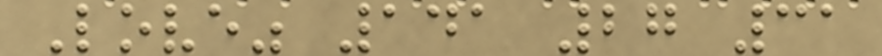Love" 141 27 31
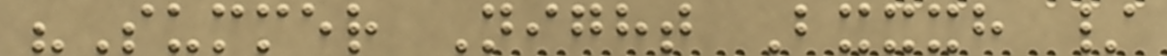"Summer Night Bxxxh /
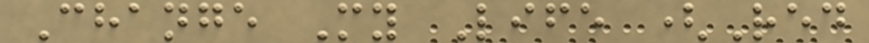Change My Life (Red
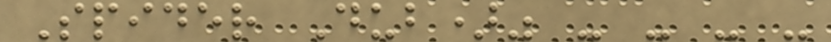Spider Dub)" - - - -
